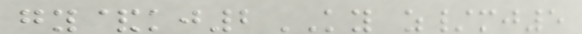gy&kj2KY z/mj5
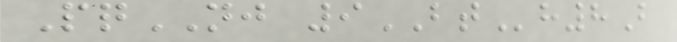PqNJ 9BTh8B
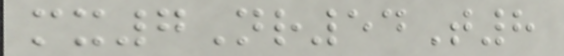mx7Nr54T8
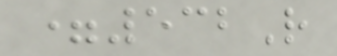=532R
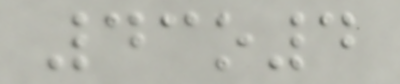43o4
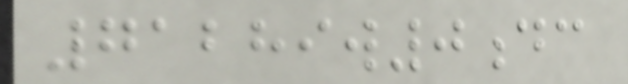71289w0dc
